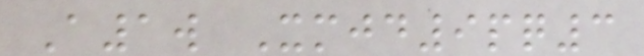A1w Xmjd9pq3
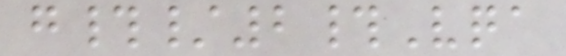g#/2#Vqa
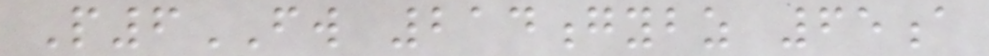P6FW 214gybz 65a
